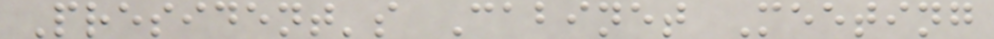President's Cabinet Meeting
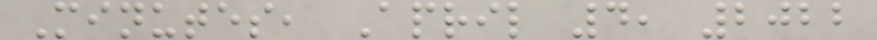Minutes, April 4, 2022
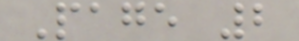Page 2
